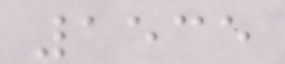1535
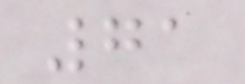71
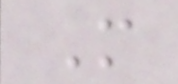M
